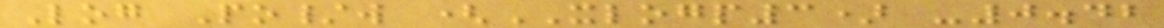Log Po/w (XLOGP3) -0.42
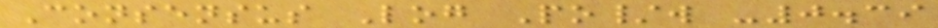Consensus Log Po/w -0.39
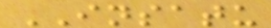INSATU
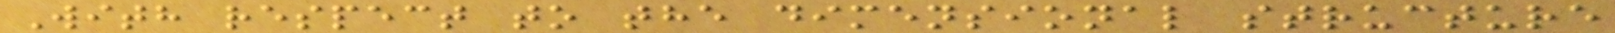With respect to the dimensional structure
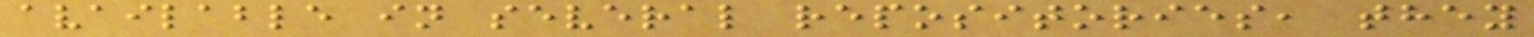available in several repositories, they
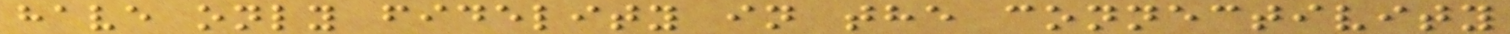have only fidelity in the connectivity
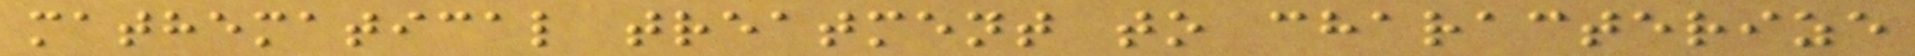mathematical treatment to characterize
